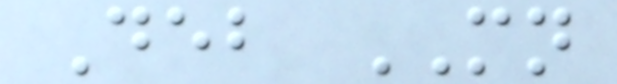Deb MN
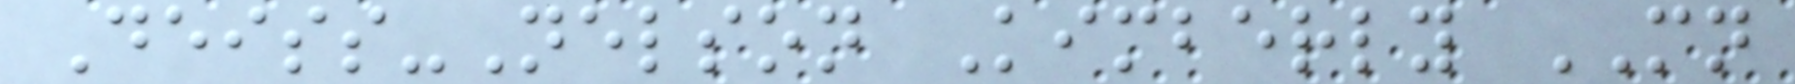Deiss-Nelson Kimberly MN
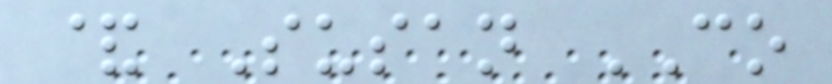& Susan CO
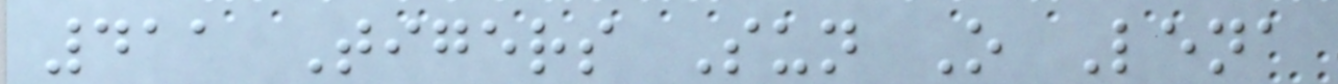411 Tigers Sun O Lena
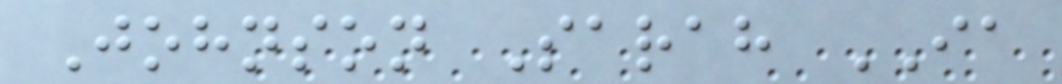Johnson Sarah IA
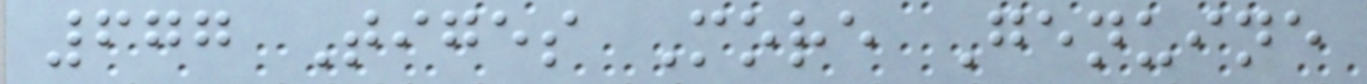677 Tiges More Genuine
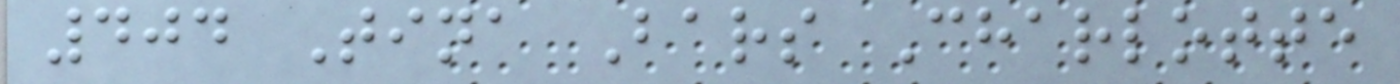404 Tina Bars Charlotte
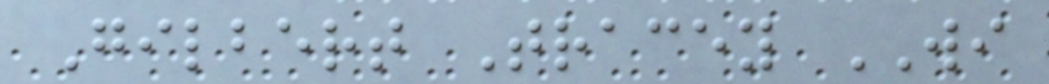Gilbert Tracey WI
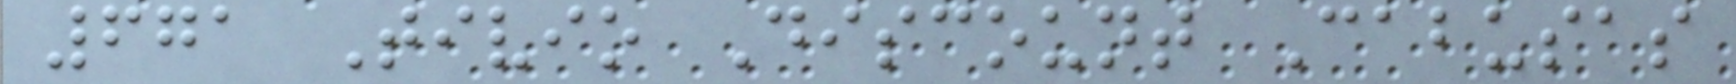671 Tivio Discount Cabusas
